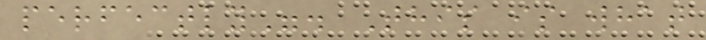perfectly". This is what
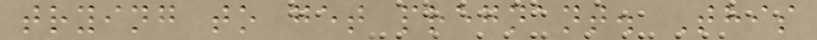trying to get pregnant. This
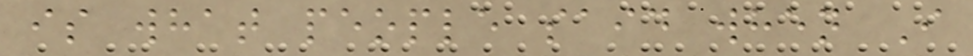is what people said when I
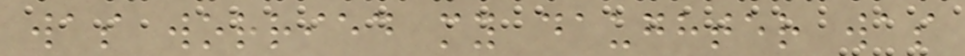was worried my daughter was
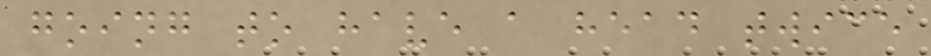going to have a head twice
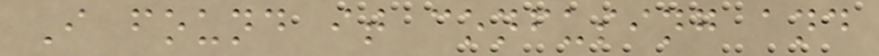I found it confusing and
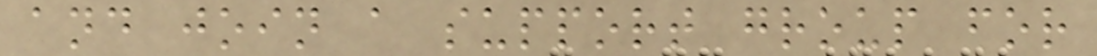and join a support group for
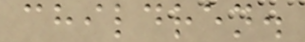children.
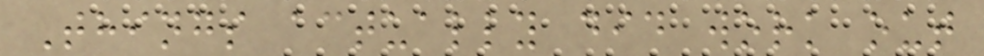Things actually did work out
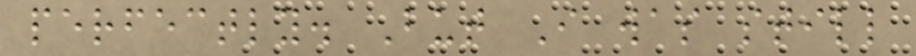perfectly. But I was still
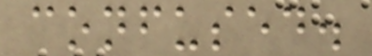confused.
